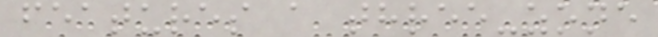features a three-zone
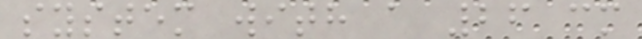system with a 26 cm
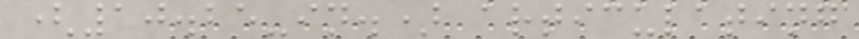(10.25-in.) articulating
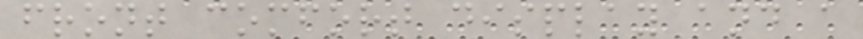front comfort display and a
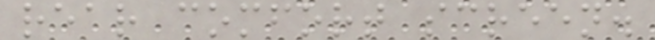rear comfort screen.
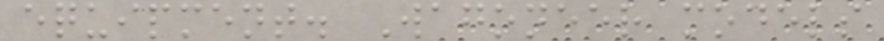equipment. Wagoneer models
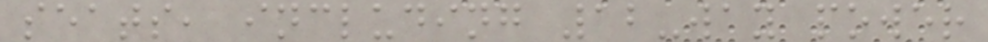seats, including 12-way power
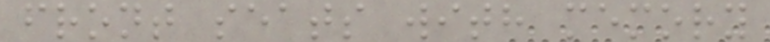front seats with memory
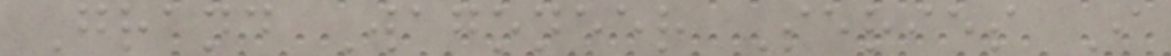Grand Wagoneer Series I
